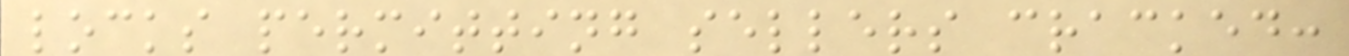locks permitting sellers cracked:
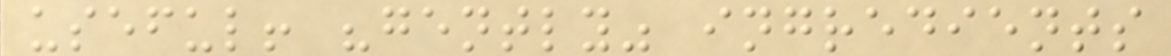useful! "gently" ingredients
